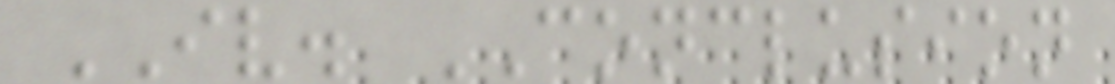IV. CONCLUSION
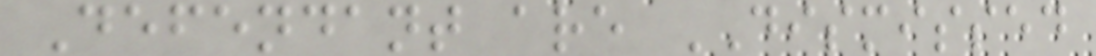Defendant are DISMISSED
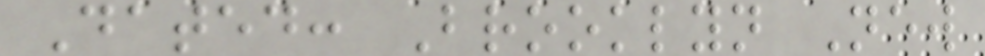Dated: Brooklyn New
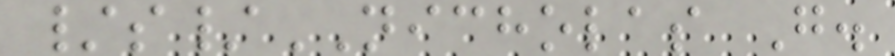/s/NICHOLAS G.
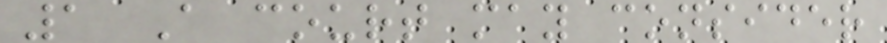1 A court may consider
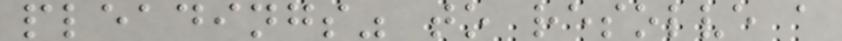pleadings" to resolve a
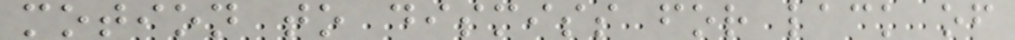motion to dismiss for lack of
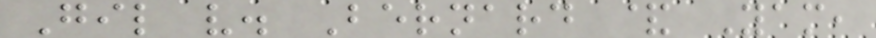Gil v. Bernard & Yam,
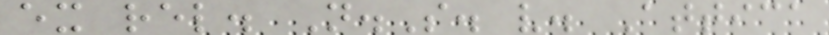ex rel. N.S. v. Attica
